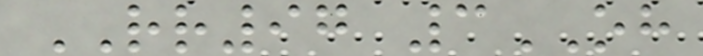RR97 3OH
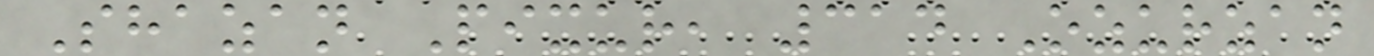Shazan Pixur, 314 Ozurzan
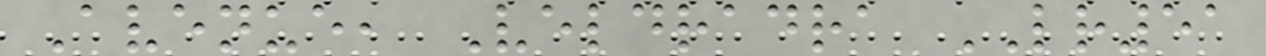Avenue, Veldradra LR51
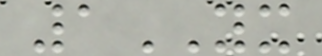1YX
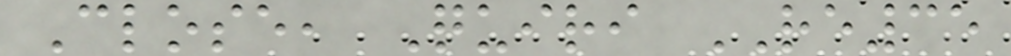Close, Quiri RE35
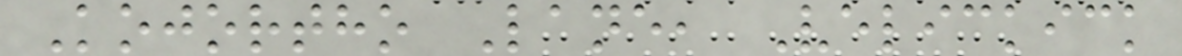Kojortho Lane, Velickick
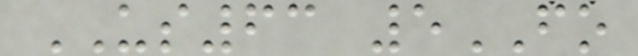US63 5FO
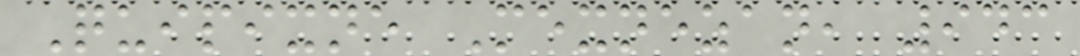Quipixne Mexnezan, 943
